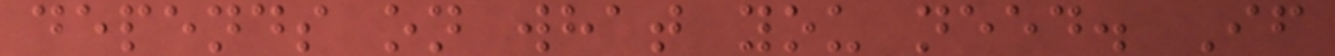depends on what you need. If
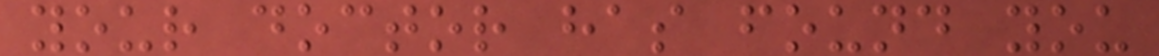your doctor has found you
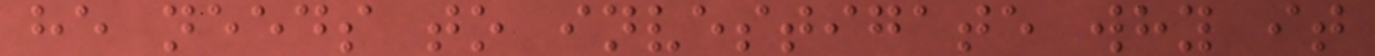he needs to investigate why it
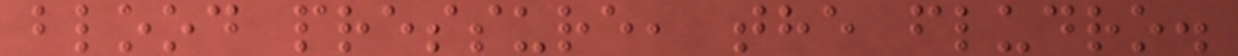blood pressure, the fludro.
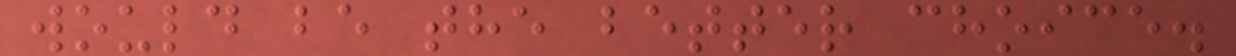would be the better choice.
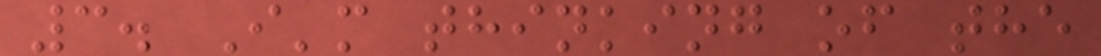3. I'm thinking of the
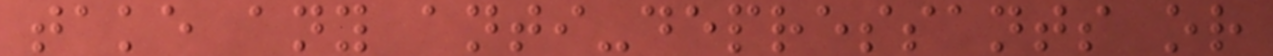take any anti-depressants or
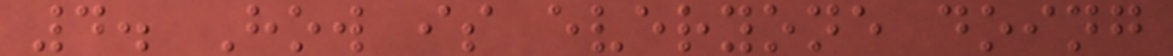4. How is everyone doing
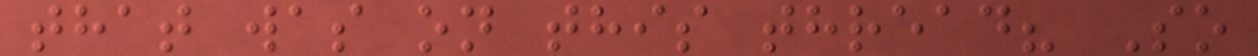that was on this thread? So
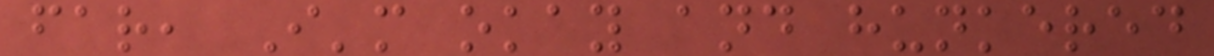far, I'm okay and hunkered
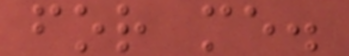for me.
